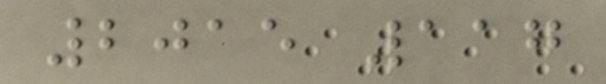2015 117
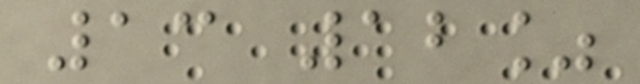13 12%
